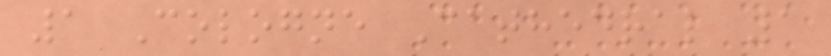1 Cologne Cathedral 1
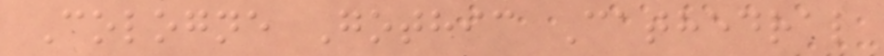Cologne Gothic Cathedral
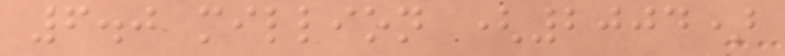6.0 million (2004)
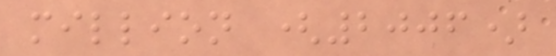million (2006)
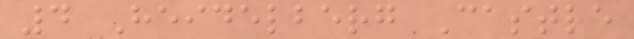4 Heidelberg Castle
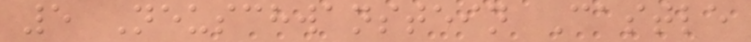5 Neuschwanstein Castle
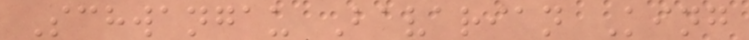Schwangau Bavarian King
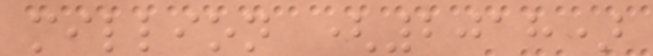million (2018)
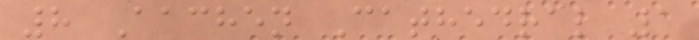8 Aachen Cathedral 1
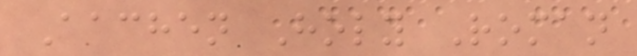Aachen Holy Roman
